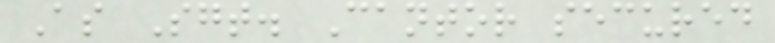As Sgt. Cantor secured
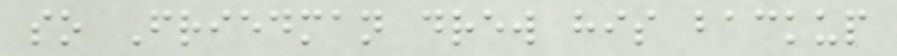so Friedman drew his backup
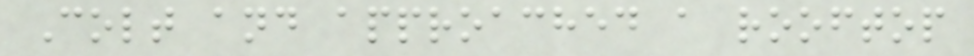Colt and approached a rooftop
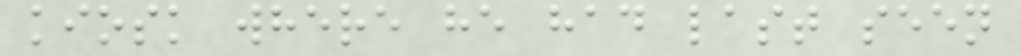kiosk where he had last seen
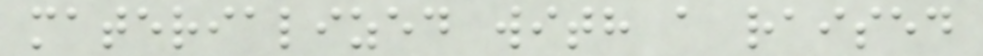materialized with a raised
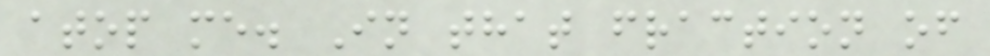atop me. In that fraction of
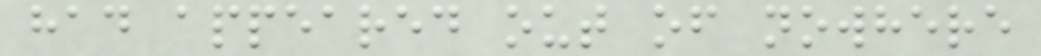had appeared out of nowhere
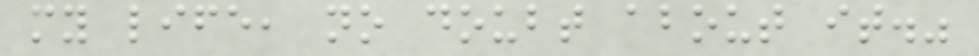my life, no doubt about it."
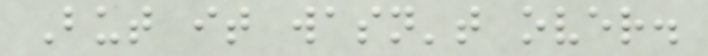But it wasn't over.
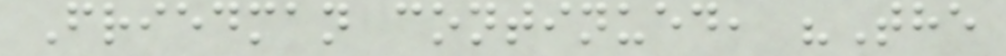Friedman continued, "The
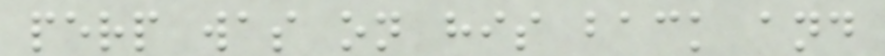perp was on his back and
